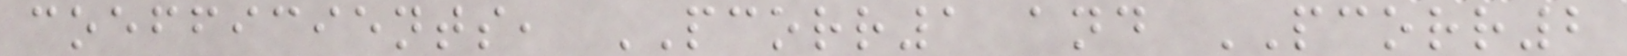coefficients, PCORR1 and PCORR2
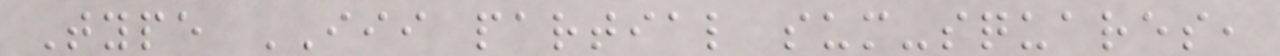Type III partial sum-squares,
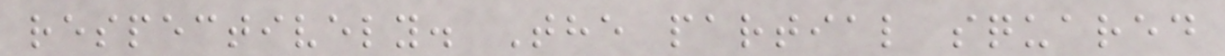respectively. The partial squared
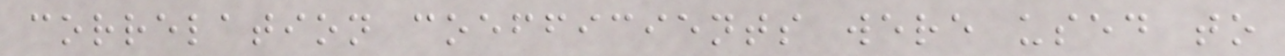correlation coefficients were used to
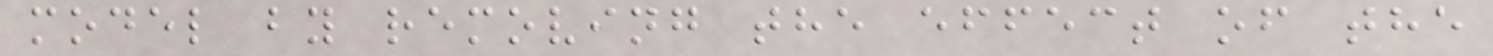model by removing the effect of the
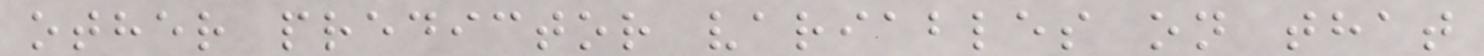other predictor variables on that
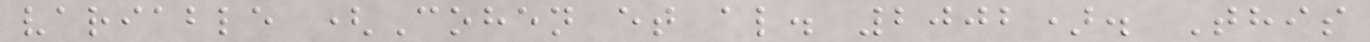variable (Cohen et al. 2002). This
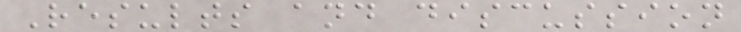Results and discussion
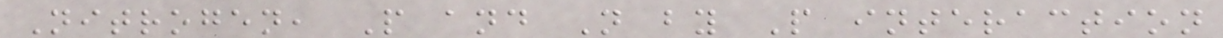Nitrogen, P and N by P interaction
